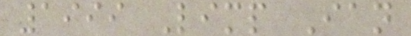1999 Limp Ian
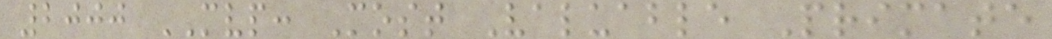2000 MVP: Most Valuable Primate
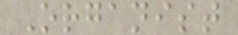Organist
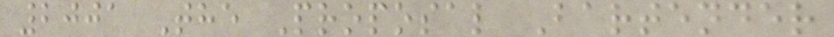2001 The Proposal Bartender
